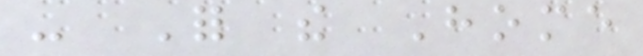- For the Home
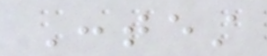Contest
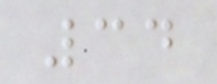34
